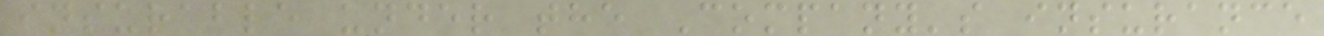insurable under the Company's insurance
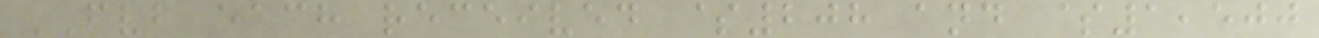FVB each received $208 and $1,500
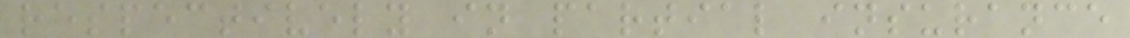respectively in partial insurance
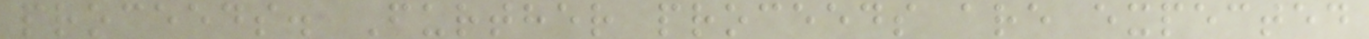proceeds. Further proceeds are expected
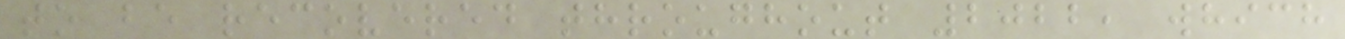to be recovered throughout 2022, which
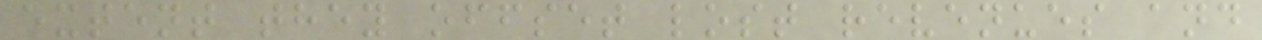extent they offset lost revenues and
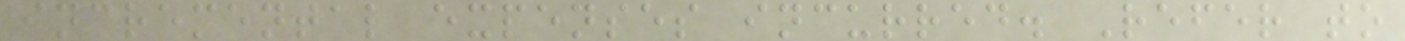incremental expenses incurred. Refer to
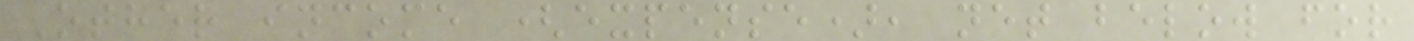Other income (expense), net below for
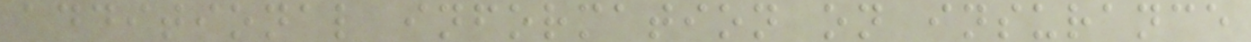additional information on insurance
